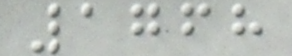1768
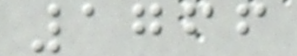1766
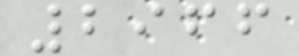2966
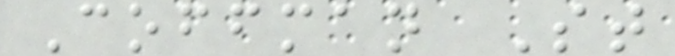Coffman St
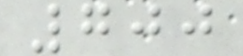700
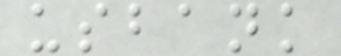usbank
